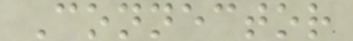Connector
